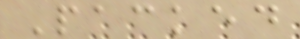Packed
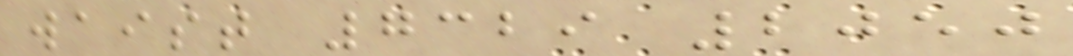waist 7329 2050
